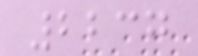2237
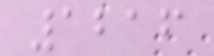1216
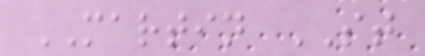MARTIN ST
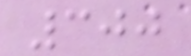300
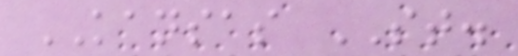KANSAS ST.
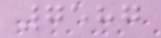7587
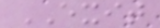EXIT
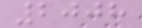2008
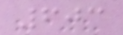603
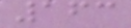163
